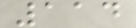114
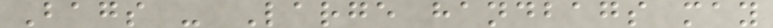Bags - Large handbags may
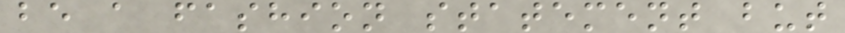be a fashion statement but
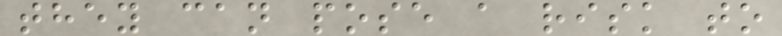they can pose a risk to
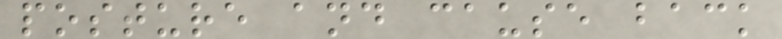posture and cause back
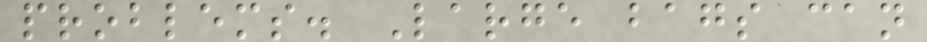problems. Large bags can
